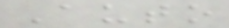Auto
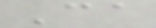Ca
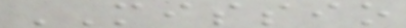MISSIO
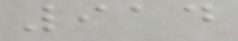914
